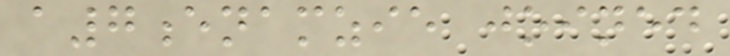a7enamzie joined
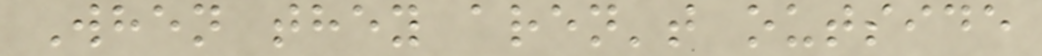When they aren't outside
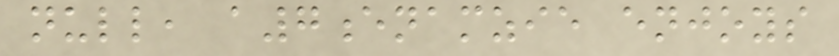null, a7enamzie enjoys
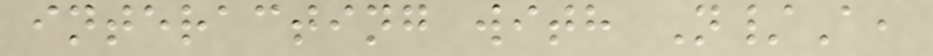interacting with N/A,
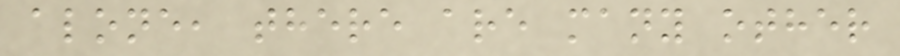alone, there are many other
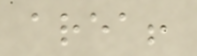area!
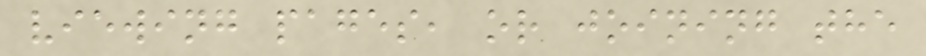viewing pages, or joining the
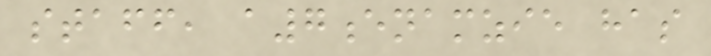staff, a7enamzie has
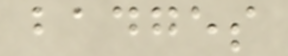badges
